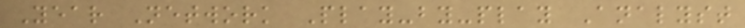Year Network Play-by-play Analyst
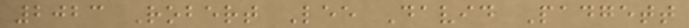2023 Robert Lee David Padgett
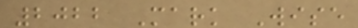2022 Mark Wise
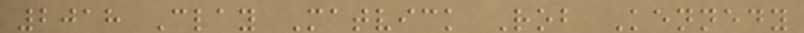2018 Clay Matvick Rob Kennedy
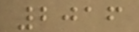2016
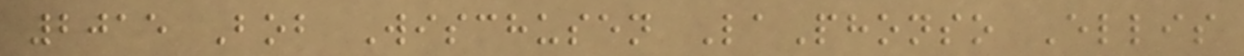2015 Bob Wischusen LaPhonso Ellis
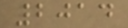2014
